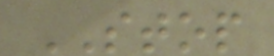STOP
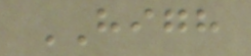HIGH
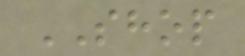SHOP
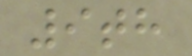9th
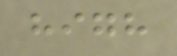high
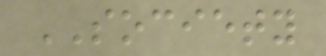SOCIETY
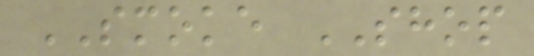SMOKE SHOP
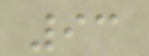93
